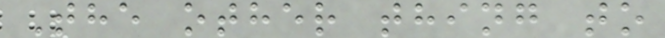The other thing to
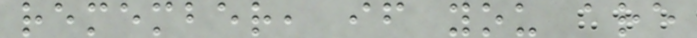remember, if you are
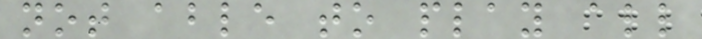not able to play all
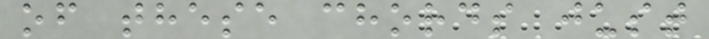of these chords just
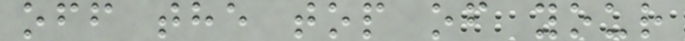off the top of your
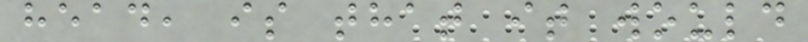head, is that it would
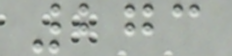273
